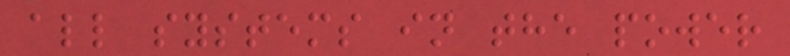all systems in the power
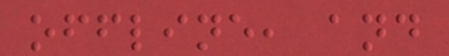offline, and
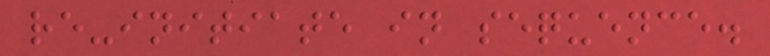re-initiate in sequence.
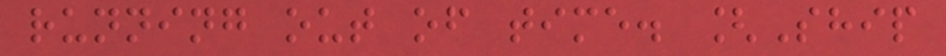running out of time. [Ship
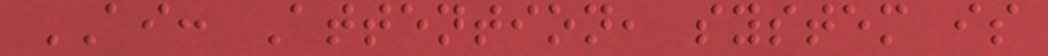AI: Attention, system is
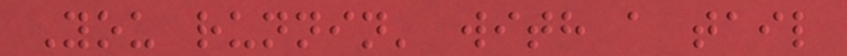You runnin' with a tail
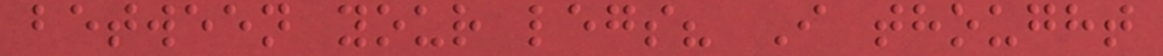between your legs? I thought
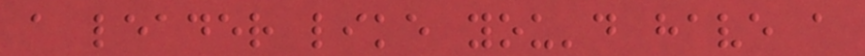a leader like you'd have a
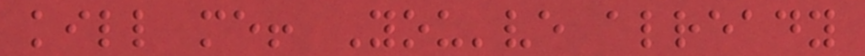kill me! You've already
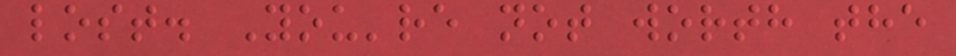lost. You're not worth the
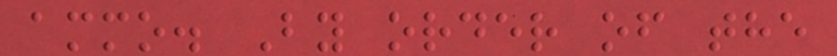ammo. By order of the
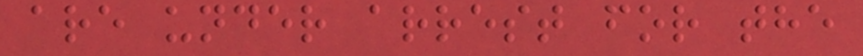are under arrest for the
